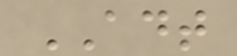ADT
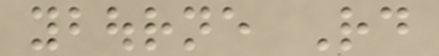ybourne Rd
